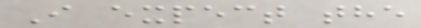I expect the
